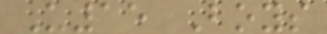U15 Boys
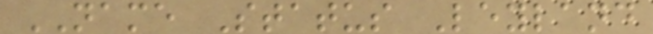NAME Status Leyland
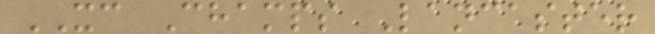XC Champs Lancaster
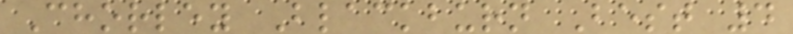Chorley Blackburn Best 4
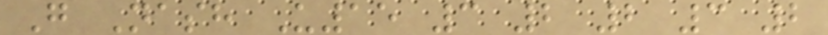G Nash U15 3 2 2 3 2
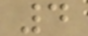4
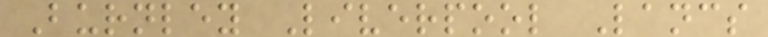Burnley Liverpool Lancs
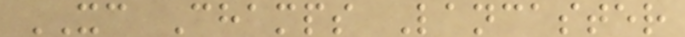XC Champs Lancaster
